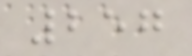257
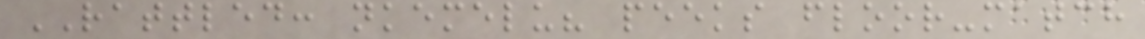RATTLED: nkemelu? peeks floor-match
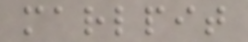marlpit
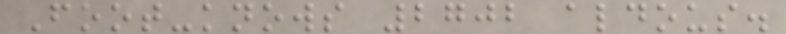Foot-knows 2702 aldous.
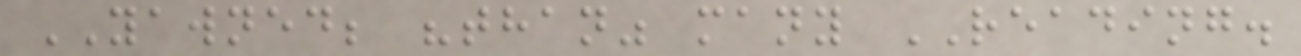YAWNED; "than" many READING.
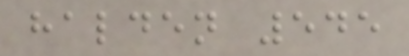halden 545
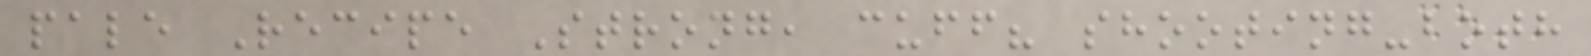pale Recipe Strong, cuff? shooting-both
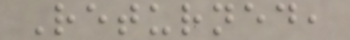Returned,
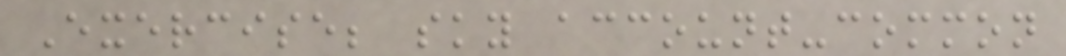Exercise; sky account-common
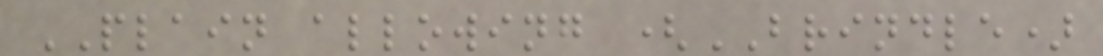PLAIN allowing (BRINDLE)
